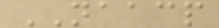NAACP
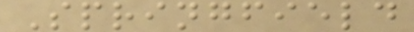Springfield
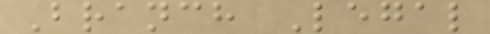Branch Legal
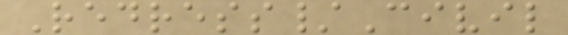Redress/Civil
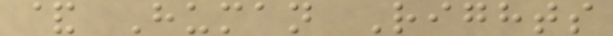& Human Rights
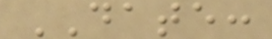DATE:
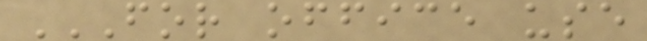FOR OFFICE USE
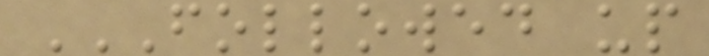FOLLOWED UP
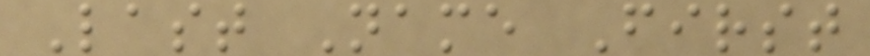Last Name First
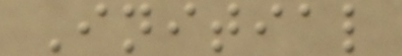Initial
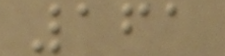161
